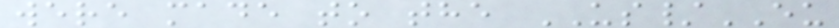were made to the US/EU
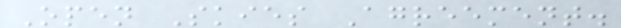Open Skies Agreement.
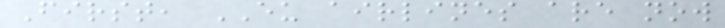First, EU airlines are now
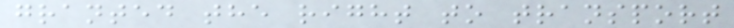granted the right to transport
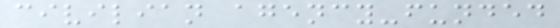civilian agency-funded
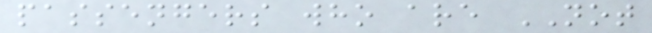passengers who are NOT
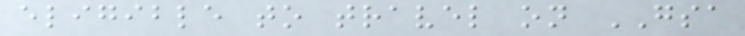eligible to travel on GSA
